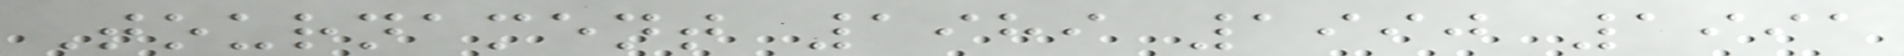Tournament 1989 1990 1991
